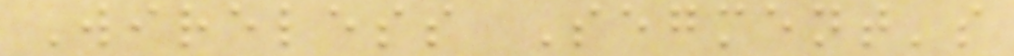Wireless Segment's
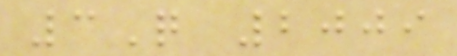3Q 2009
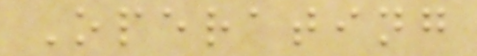Operating
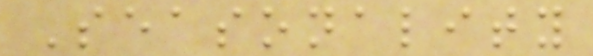Seasonality
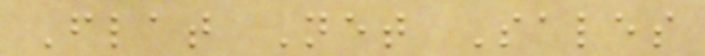Flat Net Sales
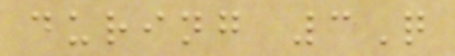during 3Q
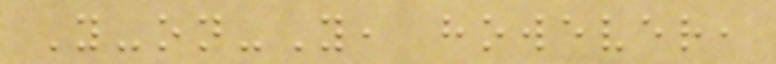Y-on-Y, however,
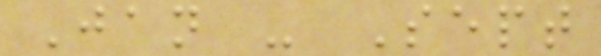Jan - Sept
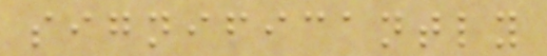significantly
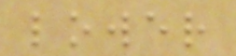lower
